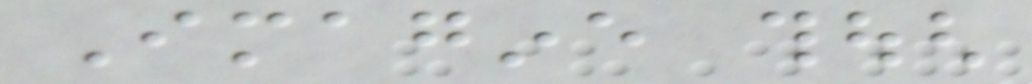Imagine though
